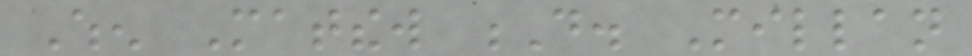When Matthew D. Millan
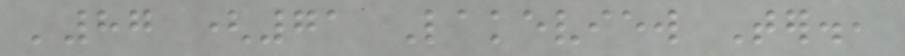'87 (71 Lakeview Ter.,
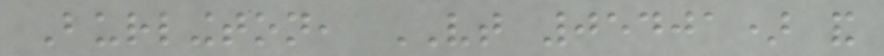Burlington, VT 05401) and
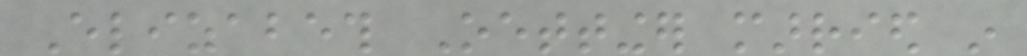Elizabeth Oettinger married in
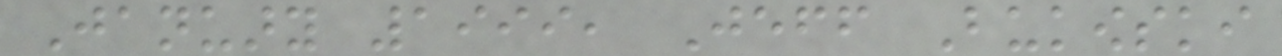January 1999, Jeff Bukowski
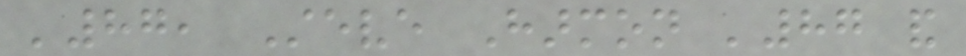'87, Steve Harmon '87 and
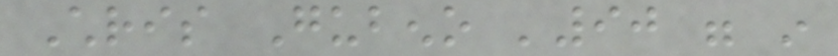Chris Gubeno '90 were in
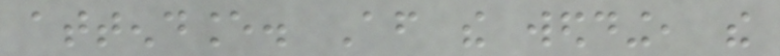attendance. After the wedding, the
